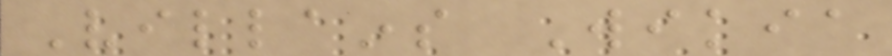Villains Wikia
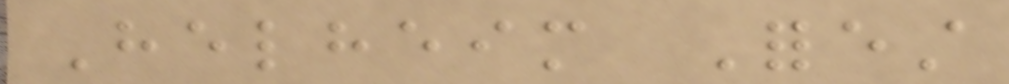Helheim Forest
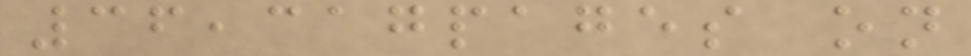36,317pages on
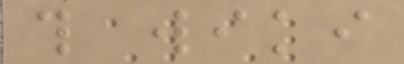this wiki
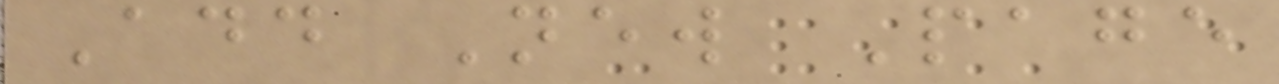Add New Page
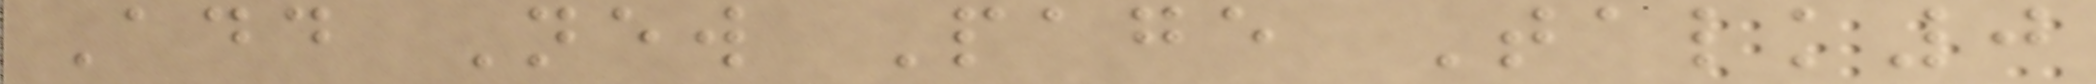Add New Page Talk0
